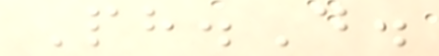Ph.D.
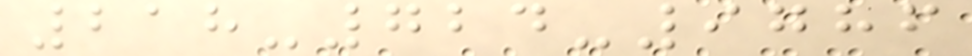218-724-9786
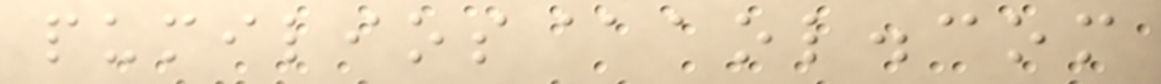pumilios@aol.com
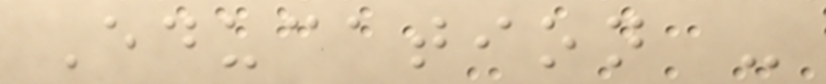Education -
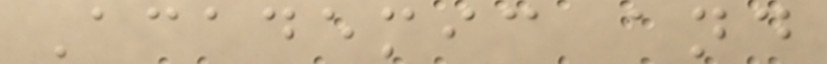Academic and
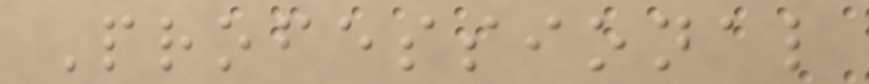Professional
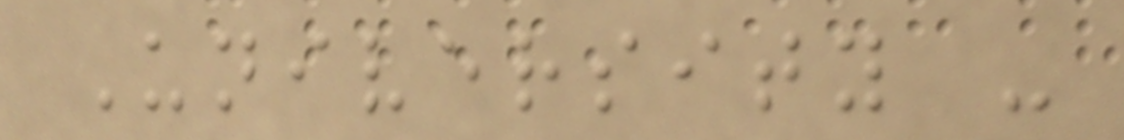University -
